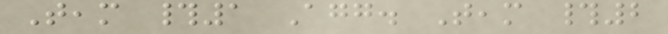Team #1 Agg. Team #2
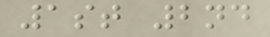1st 2nd
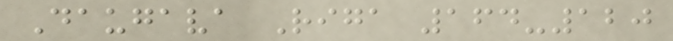Daugava Riga 164-120
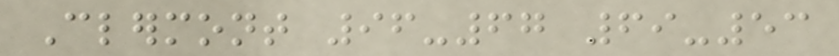Clermont 96-67 69-53
